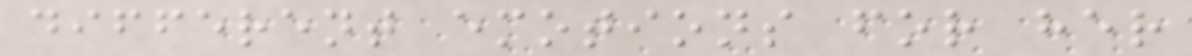different emotions for her
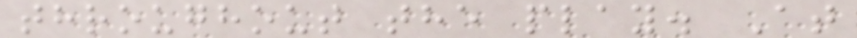throughout the play. At
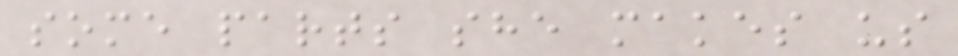some parts she makes us
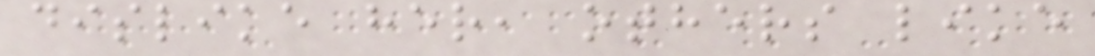dislike her, others like
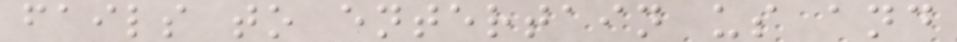fails to entertain us and
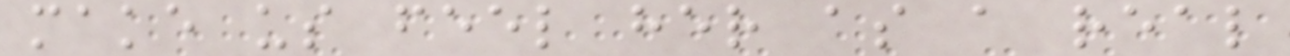make us feel her as a real
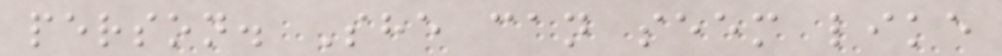person. She can seem like
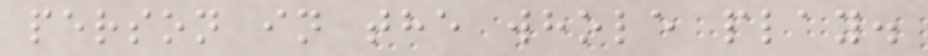person in the whole play.
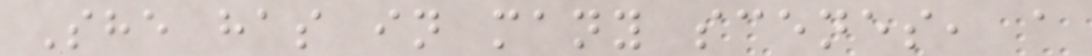She has in many scenes, a
